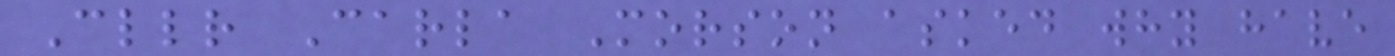Cllr Carla Morson asked why have
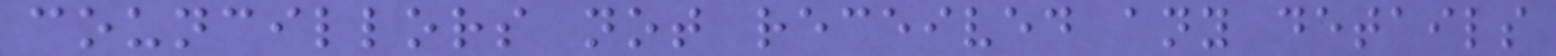councillors not received any details
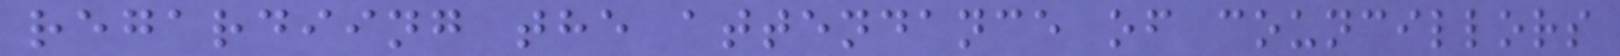regardiing the attendance of councillors
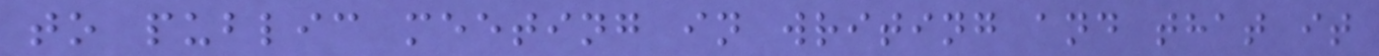to public meeting in writing and that it
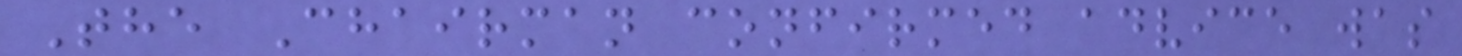The Chairman confirmed advice was
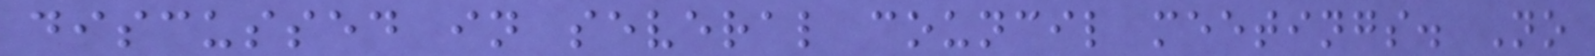discussed in several council meetings. No
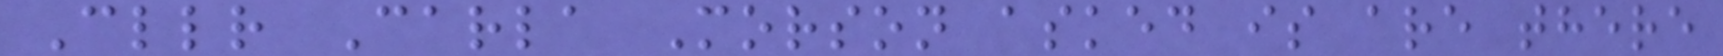Cllr Carla Morson asked is are there
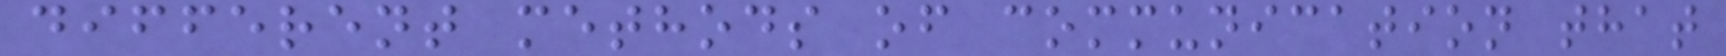different methods of communication that
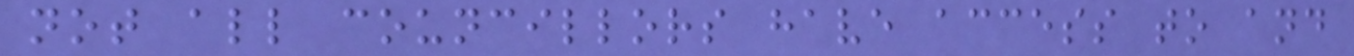not all councillors have access to and
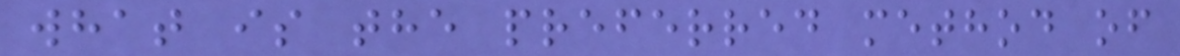what is the preferred method of
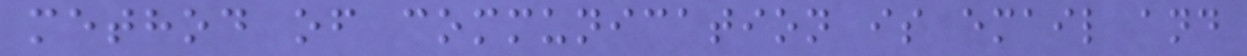method of communication is email and
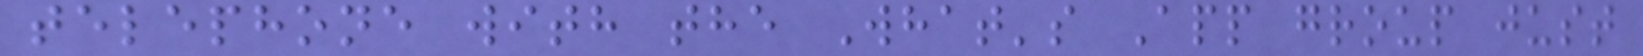telephone with the What's App group just
